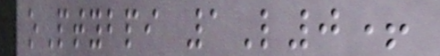oPtybpi 1L0+
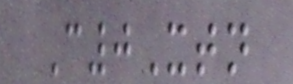C0Xtn
